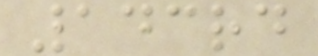143rd
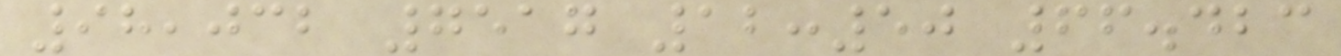98,032 7517 12:50 66.423
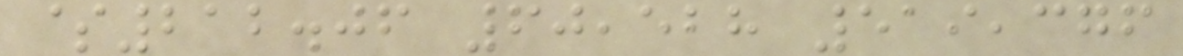$212.06 60,528 519,376
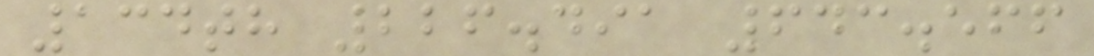134th 226.491 643.566
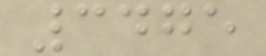3475
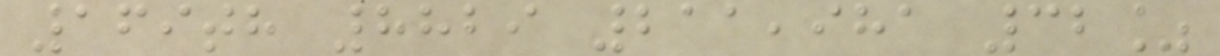169th 8829 211,981 32%
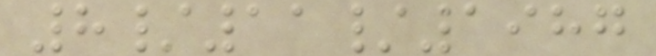8/11/1987
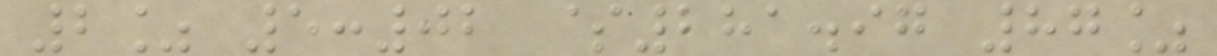2% 5:02 $281.97 87%
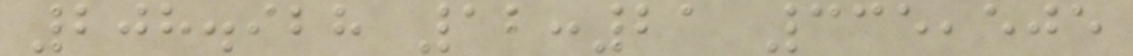208.928 12:21 335,505
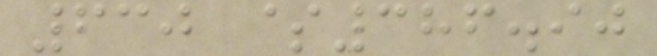630 $386.90
